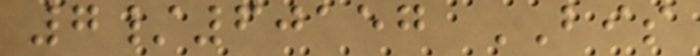7/60157 BIS
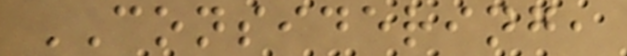CONSIDERING,
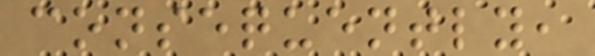consequently,
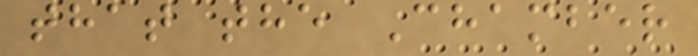that the Chamber
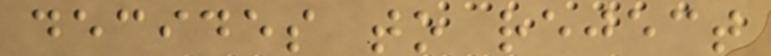decides to reject
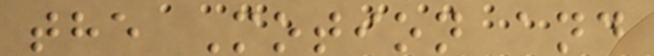the Motion and
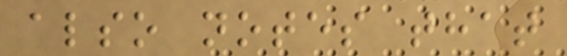also notes that
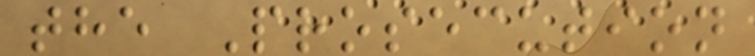the Prosecution
